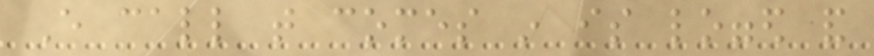Every call that comes in is logged and
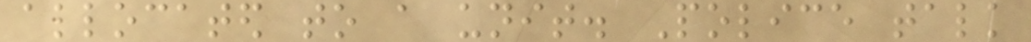allocated to a unit. Police talk
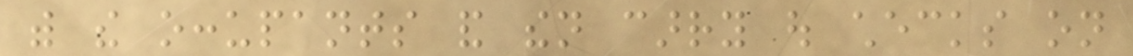with the occupants and then carry out checks on
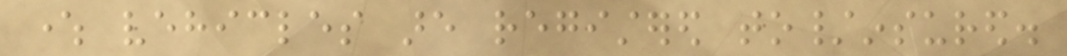where vehicles are registered to/insured.
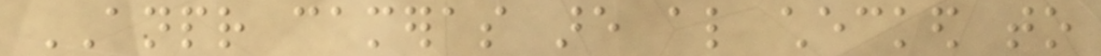ANPR cameras are also checked to
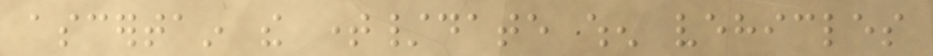ascertain the time/date when vehicles
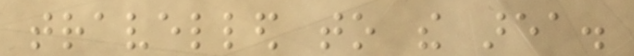travelled to the area.
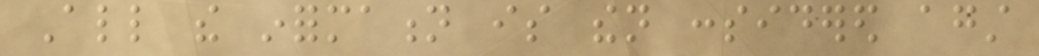All the information is then considered against
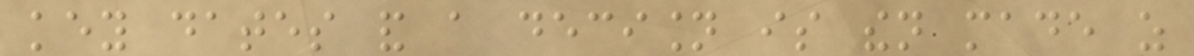key dates and a decision is then made as
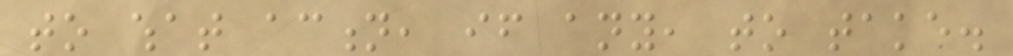to what action, if any, to take.
